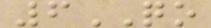6QO
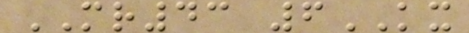MR43 6KX
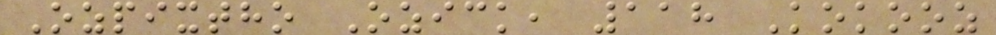Ozpixtho Ozick, 118 Kokooz
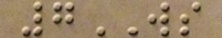7WS
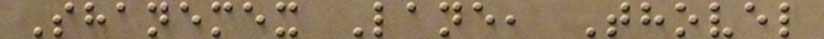Shanemex Lane, Thovel
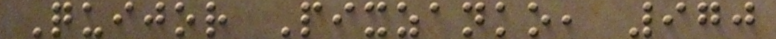Quijor Pixzanko, 970
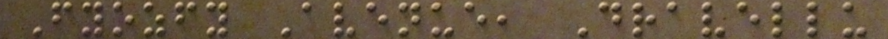Fyozfy Avenue, Dravellu
